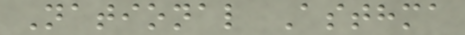National Asthma
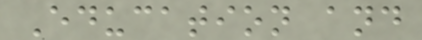Education and
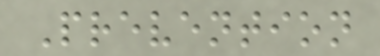Prevention
